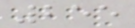255
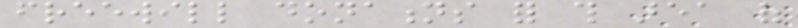freewill donations for this area of
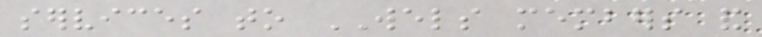services to WELS members and
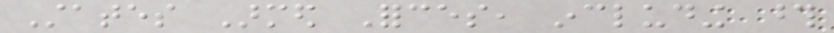States Armed Forces, including those
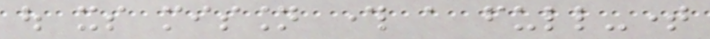out its mission through a full-time
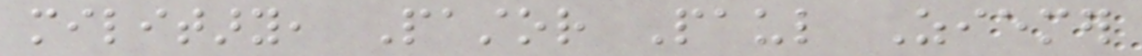military, Pastor Paul Ziemer
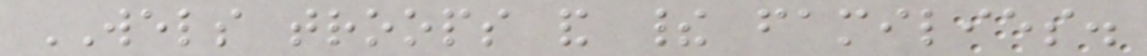WELS troops and their families.
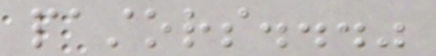pastors..."
